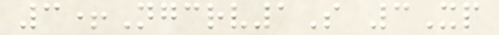3+Ngcrv1S 3Xp
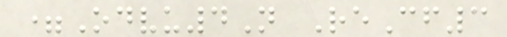=Odvu4N ReCf3
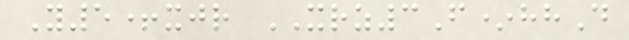Y5+xjr XRZ3F*hhD
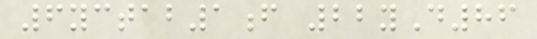6yctab1f 22yD86
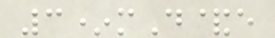3*mD&e
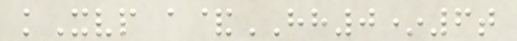kXvp a&HH0*6t
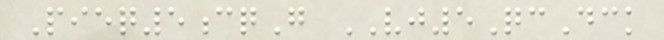Pieq5cqG VJ5QcDck
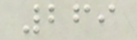269
